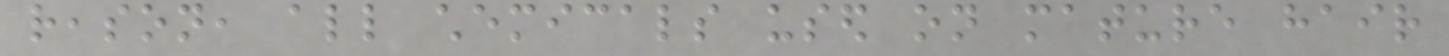reason, all chemicals used on mature hair
